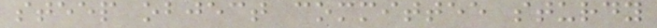steep object committee sturdy
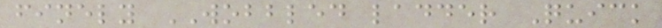finely WOBBLED ladder Quick
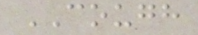COUGH
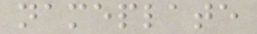nameplate
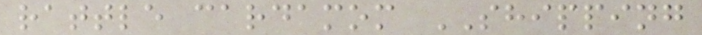rattle cardamom SHIPPING
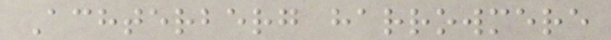Achterberg harrowmere
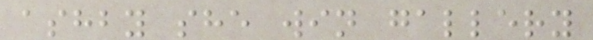ashby she win gallery
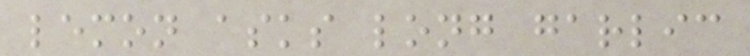lemon asks long garlic
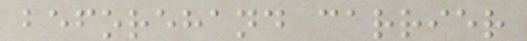beforehand carrier
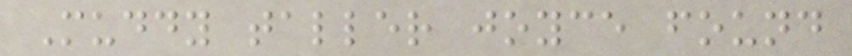Muddy taller joyce found
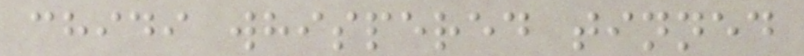chidi whispered tinned
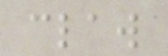claw
